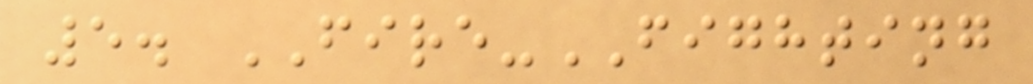5. FIRE-FIGHTING
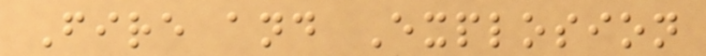Fire and Explosion
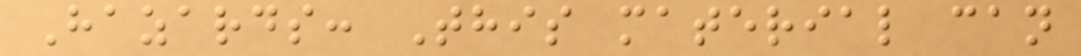Hazards: This material can
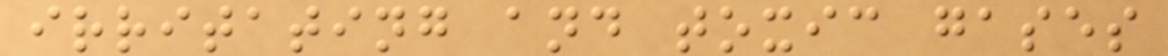irritating and toxic gases
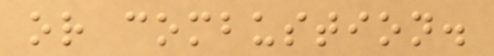or combustion.
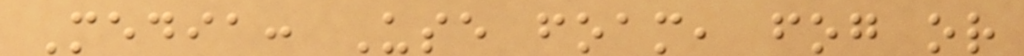Media: Use foam, fog or
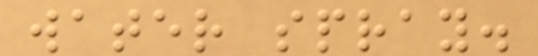water spray.
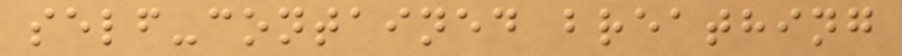self-contained breathing
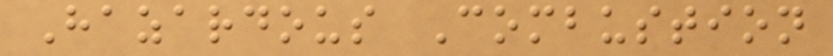Hazardous Combustion
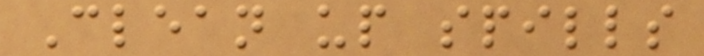Clean up spills
